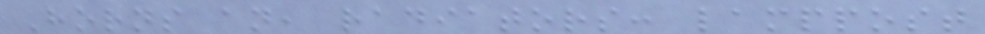Horns an, radiators: lamppost
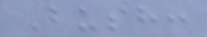Bush:
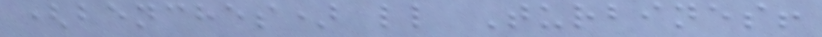(benches) ll Turbines!
